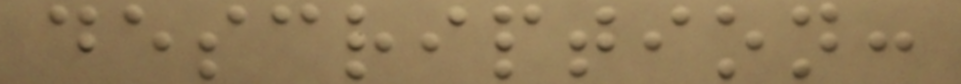description:
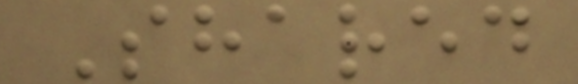Shared
